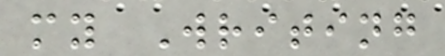my Writing
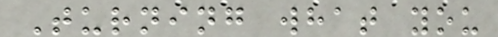Turning what you
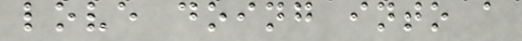love doing into a
